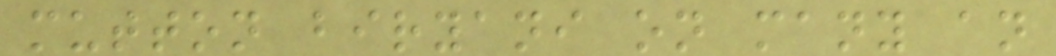mutton biryani on many an
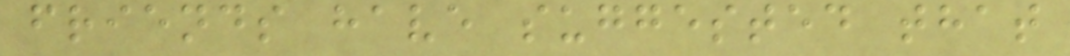friends have suggested that
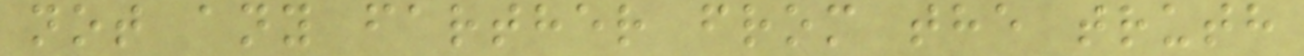not any farther from the truth
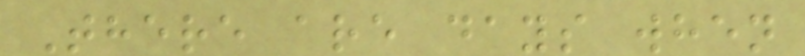There are days when
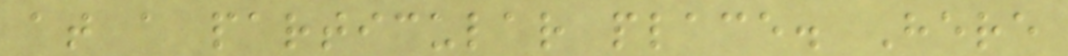at a particular place. Here
